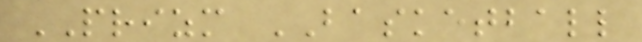PRIZM BASKETBALL
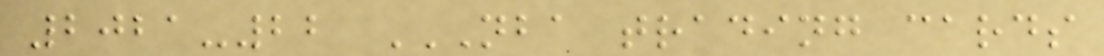2021-22 NBA TRADING CARDS
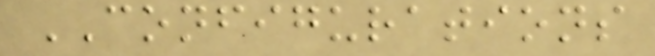CONFIGURATIONS
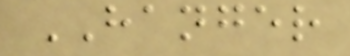HANGER
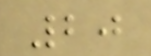20
